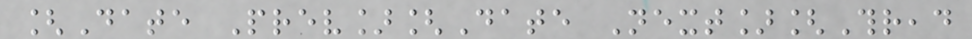[Date Prev][Date Next][Thread
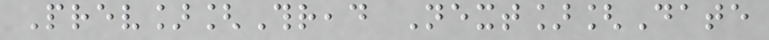Prev][Thread Next][Date
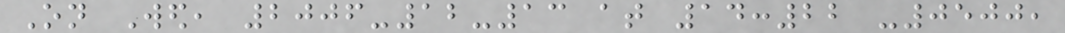On Wed, 2006-12-13 at 14:22 -0500,
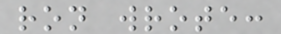ron wrote:
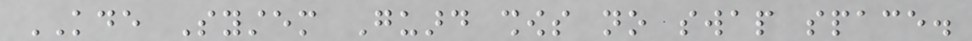KDE System Guard shows no swap space.
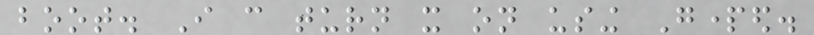boot. I can turn it on using Gparted.
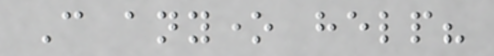Can anyone help?
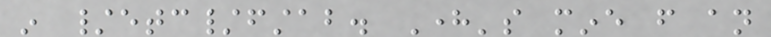in /etc/fstab. Here's mine from an
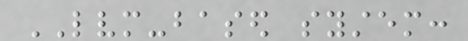LVM-based system:
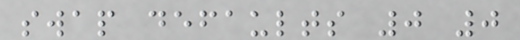swap defaults 0 0
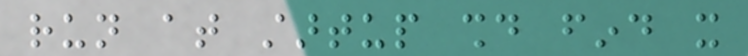run at startup should find it
